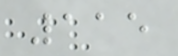115
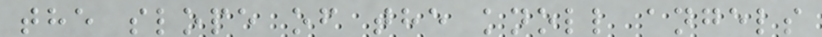the slope of the knoll angels
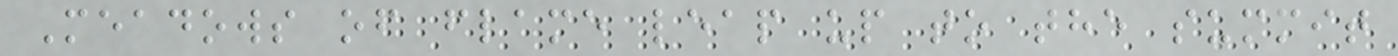Meadows of flame leap up to the summit
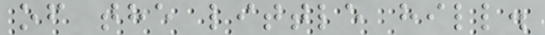of the little hill.
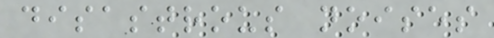disastrous noises
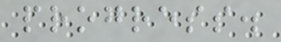progress.
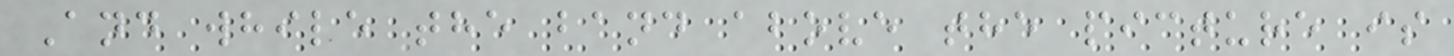And while the band above the picture is
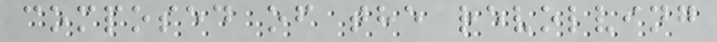composed of the revolving
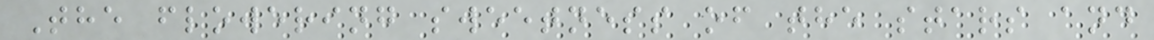The flowering sweetness of the stars and
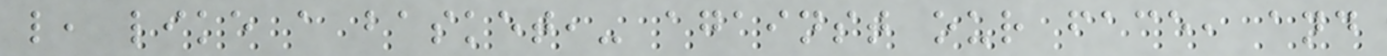l, like a basket,- against our face, and
